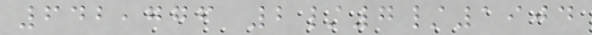642,776 2/7/1904
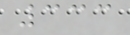333
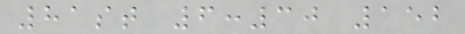81st 6:30 152
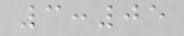3:05
